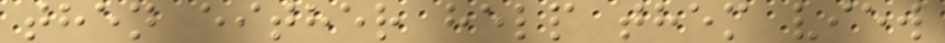then either help them view
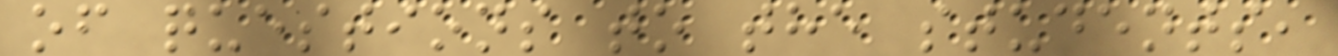of questions to the students,
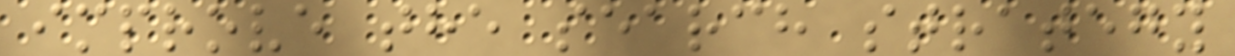improve the search strategy
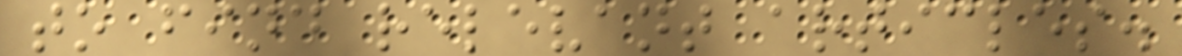to find relevant articles.
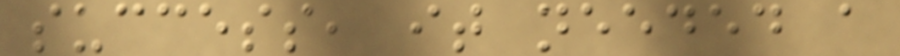success, it needed a
